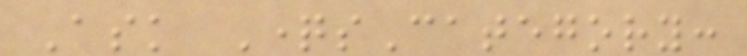Ask QuestionsCategory:
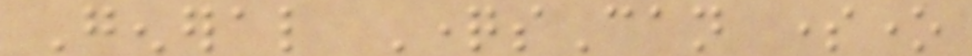General QuestionsCan someone
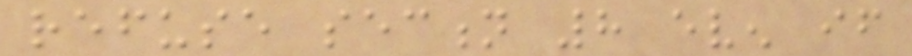refuse section 8 even if
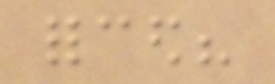forced?
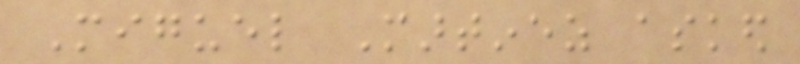Miguel Martinez asked
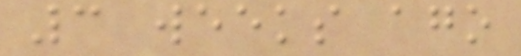3 weeks ago
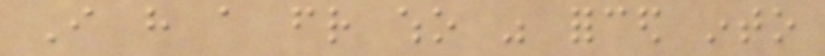I have a friend who was forced into
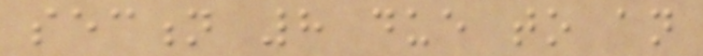section 8 due to an
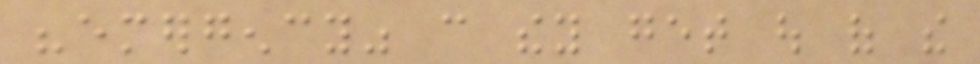"emergency" can they get out of the
